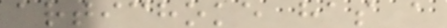artichoke has a
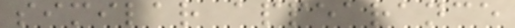similar appearance
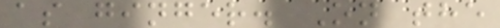as ginger. On the
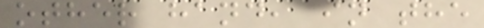other hand, in the
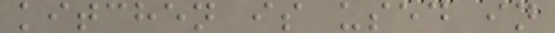kitchen is used in
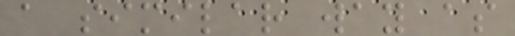a similar way as
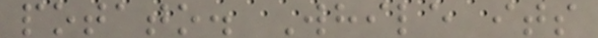potato. While its
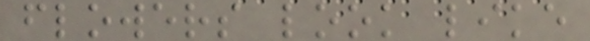flowers look like
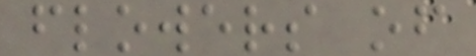flowers of
